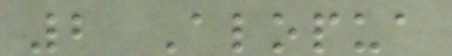2 Alopua
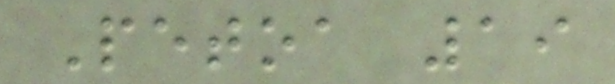Petoa 19
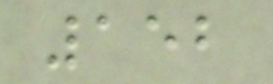152
